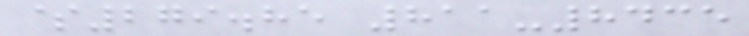$279.85 811-8435
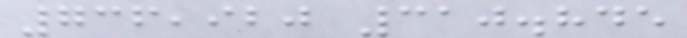736,920 310.845
